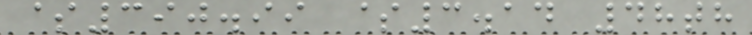$390.99 $3.14 48th
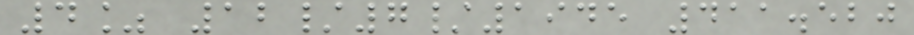4% 12/7/1945 411.520
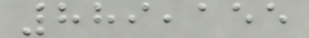889,155
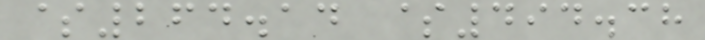$264.14 $494.38
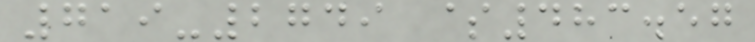719-2749 $483.57
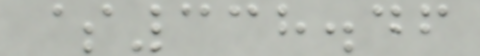$338.46
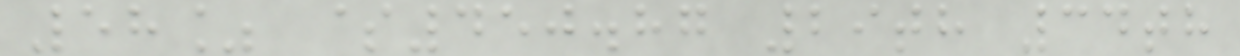58% $450.87 29th 34th
